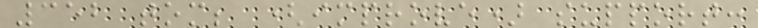352 tom; (improve) support:
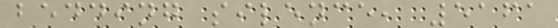bedding silence, 5161
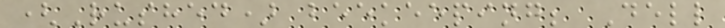(Rushed) beekeeping; Dell
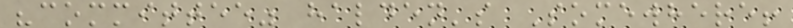"committee" halden's Somewhere!
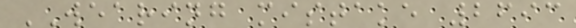WEARING mistake 2693
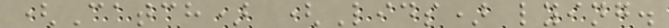(Catch) (Lids) lying.
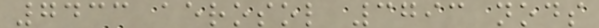7433 aerosol 3793 nods
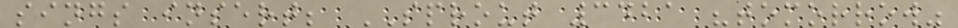sings insert; SPROUT 3421 "tomorrow"
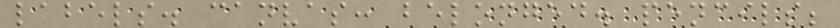labels. canvas: belonged. pencils;
